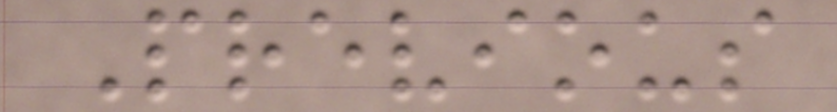Previous
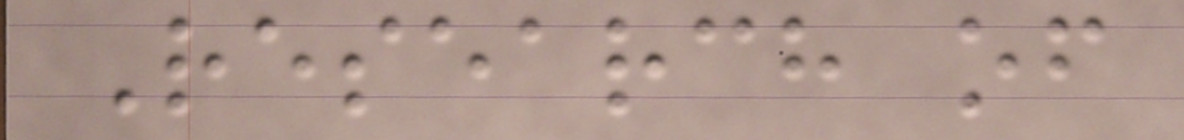Research of
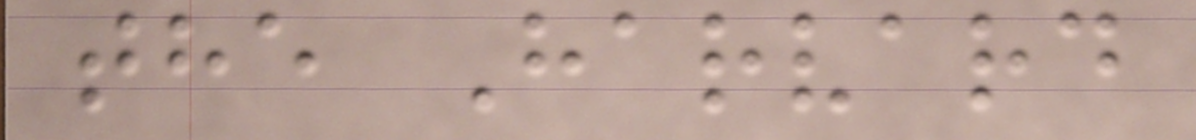the Harvard
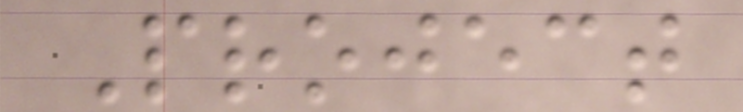Project
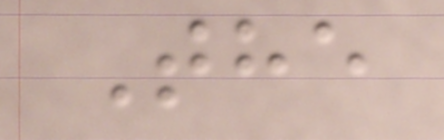The
